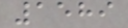1589
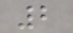2
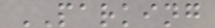PARKING
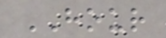HOUR
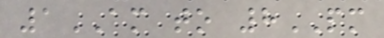1AM to 8PM
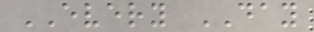EVERY DAY
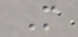M
